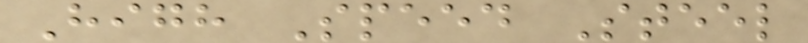High Speed Steel
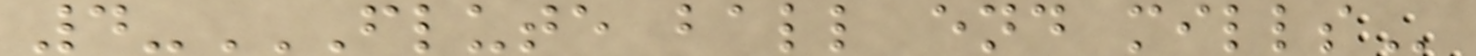4-FLUTE BALL END MILLS
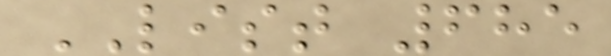LIST 685
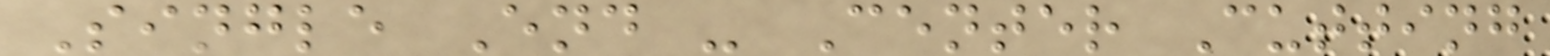Single End - Center Cutting
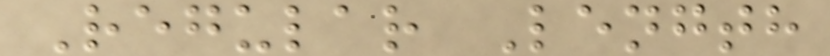Regular Length
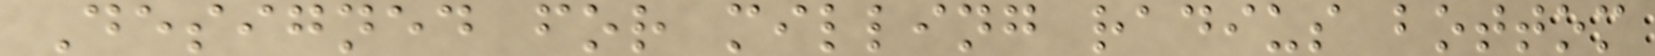Designed for milling radius bottom
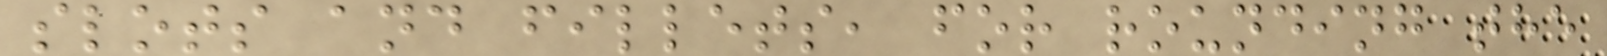slots and fillets, for rounding the
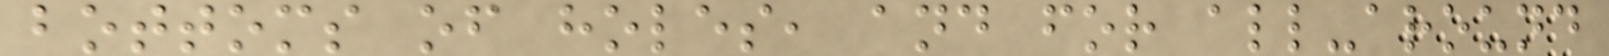bottoms of holes, and for all-around
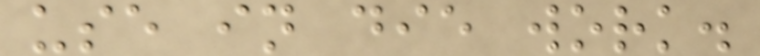use in die work.
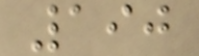190
